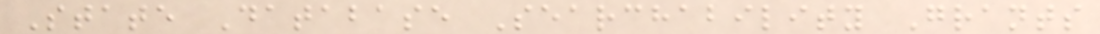State Database Searchability Grants
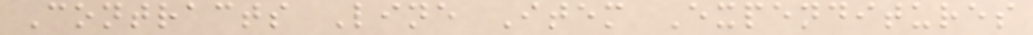Contracts Line Item Expenditures
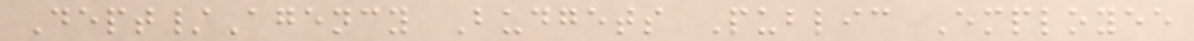Dept/Agency Budgets Public Employee
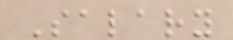Salary
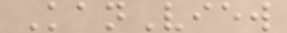KanView
